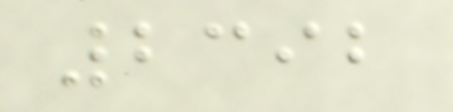2392
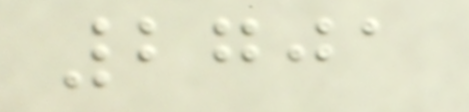2701
